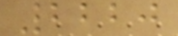2220
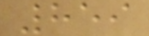859
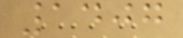1407
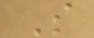S
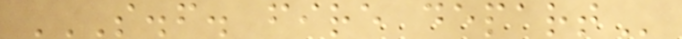S.F. FIRE DEPART
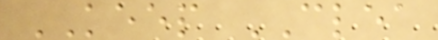KEEP CLEA
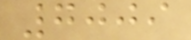7009
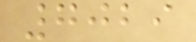7029
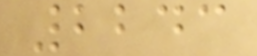2243
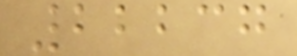22237
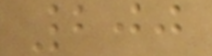200
